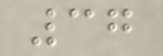37
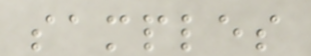samples
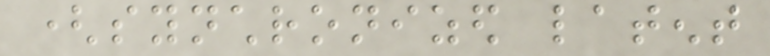(synchronized latent
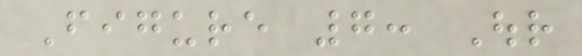Figure 7: Our
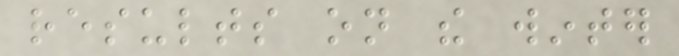results on the winter
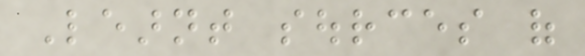Learnt sources of
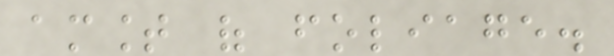amount of foliage.
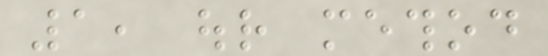1, our method
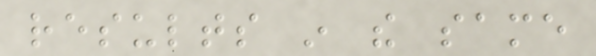results in the same
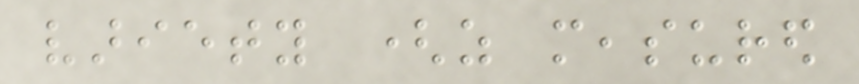variety (as measured
